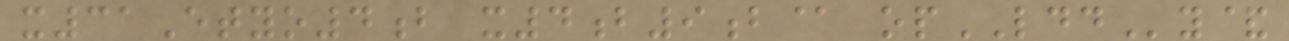x31Etyo4b x4b9b@ opLDDy&
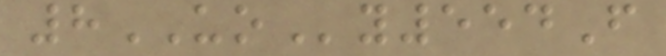8UOy554F
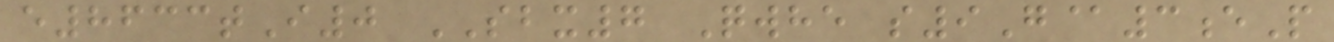e8633tI0 SBX7 Qwhe s9G@3eP
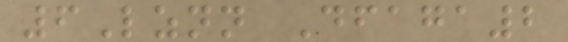6Lznn Dfaga2
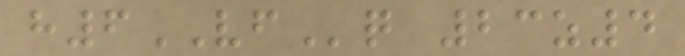h6VFq 23z4
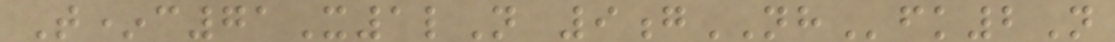T*c71X1lN 9gNHfk2N
